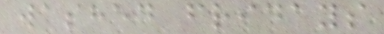washed fridays
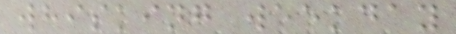whisking weekday
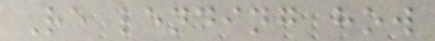Re lending how
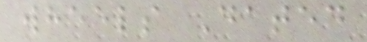wheels Dated
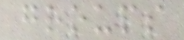groups
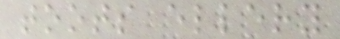toots ellery
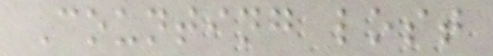Counting lost
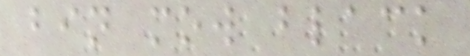bin mow black
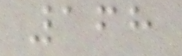168
